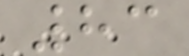83
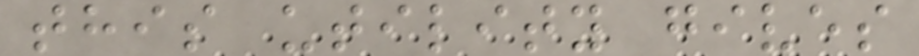this utility gives
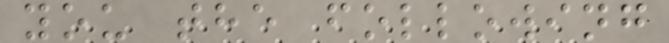you the following
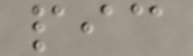pic
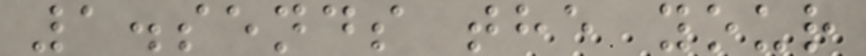1.sends the your
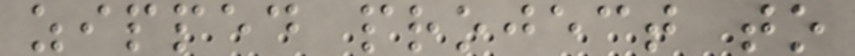zipped project to
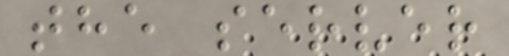the server
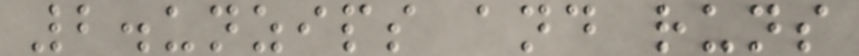2.unzips and runs
